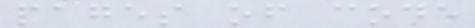pages of code
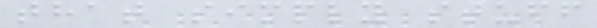that simply stuff
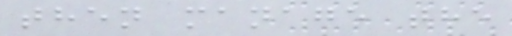then manage the
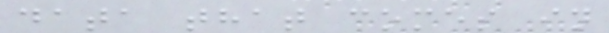data that comes in
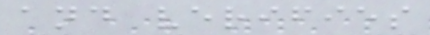and verifies
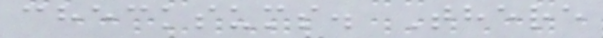checksums. There
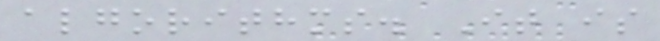algorithms. It is
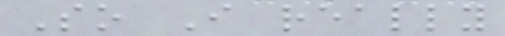So I really
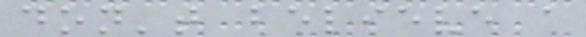don't believe a
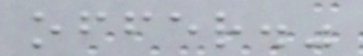offer."
